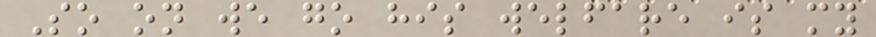So on we go his welfare is my
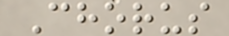Chorus
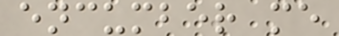encumber me
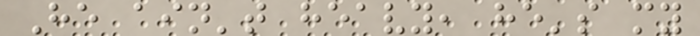He ain't heavy, he's my
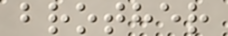brother
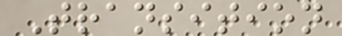Transition
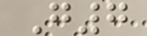G7
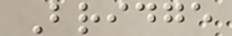Bridge
